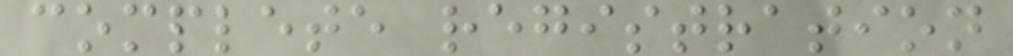complete registration
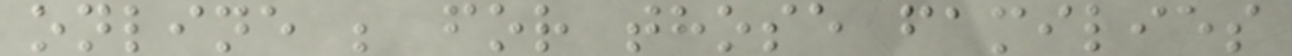online ; for those families
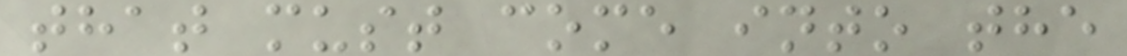that must come into the
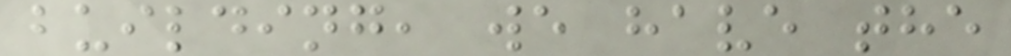building, we have the
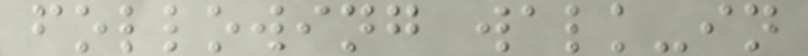following walk-in
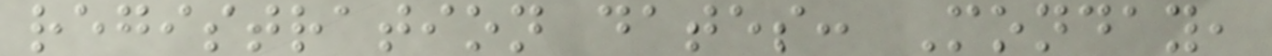registration dates: Monday,
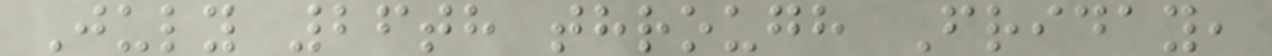July 26th through Friday,
